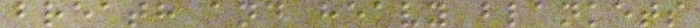breath and heavy blankets
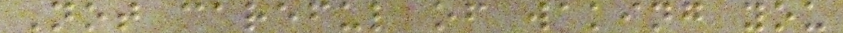Not careful of waking you
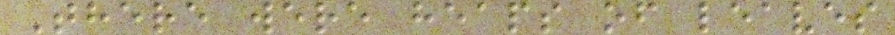There were heaps of leaves
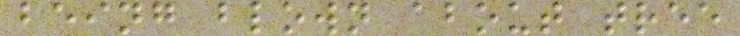being blown about tree
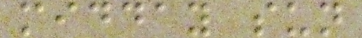midday sun
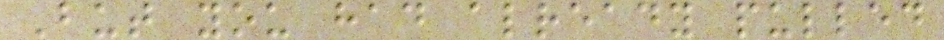But you had already pulled
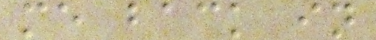me back in
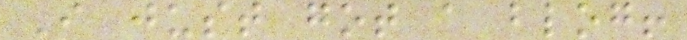I just got a blog!
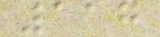117
